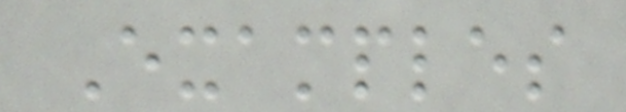Examples
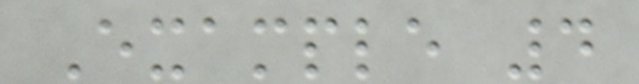Example 4
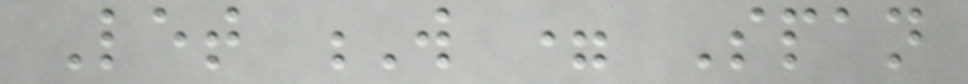Let W = Span
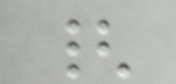{
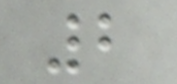2
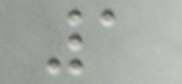1
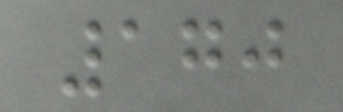170
